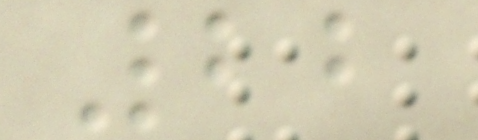22
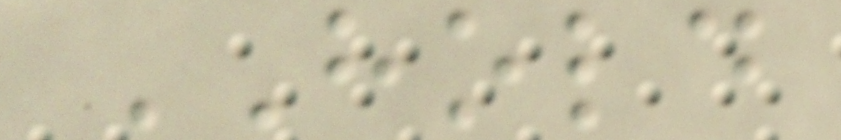HOLD
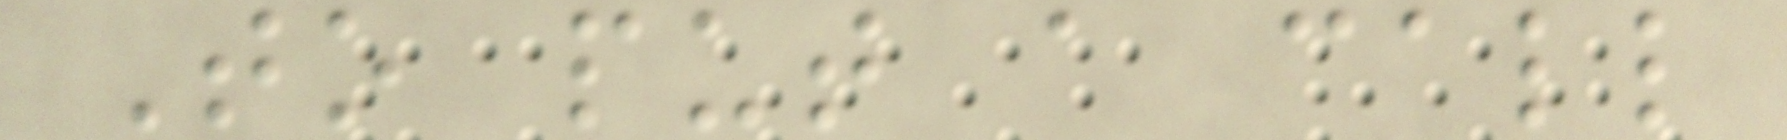To put a call
